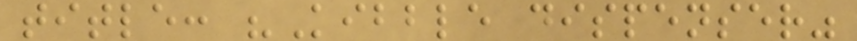title: "Kibble dispenser"
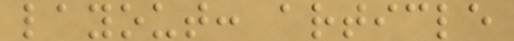layout: article
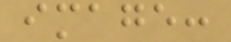image:
